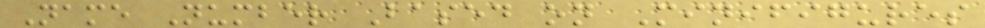Name Number Based on Minifigures
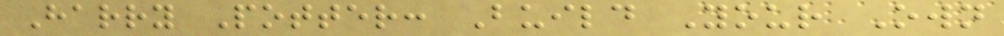Harry Potter: Build Your Own
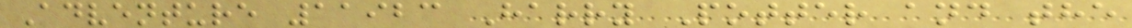Adventure 11923 Harry Potter and the
